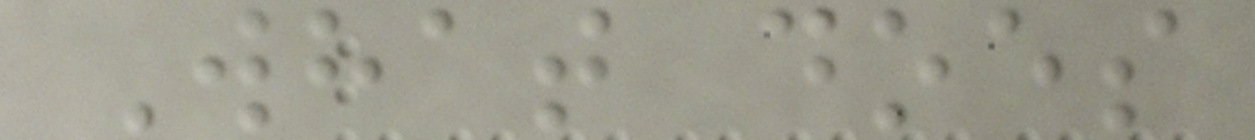What does
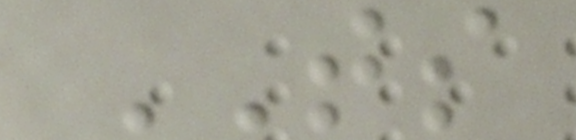TS
